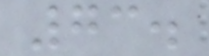73.
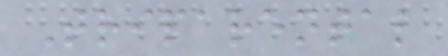Triparental
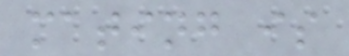mating is
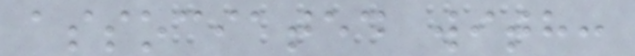associated with:
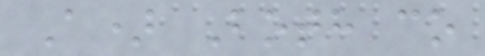A) Both co
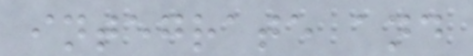integrate and
